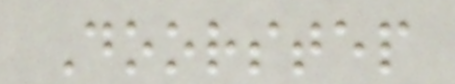Doorstep
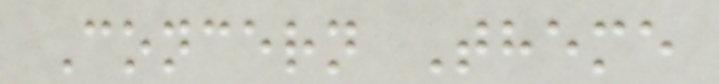Concern Theme
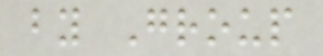by Group
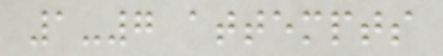1-7 attempts
